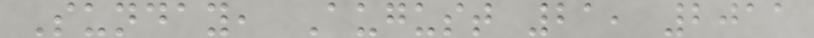Sunday, August 21, 2011
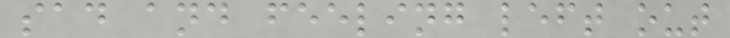sad and feeling left out
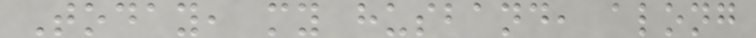Today, my husband, along
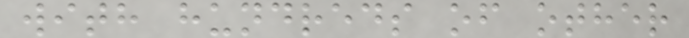with hundreds of other
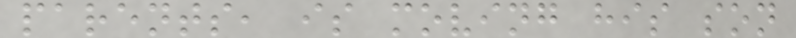parents, is moving his son
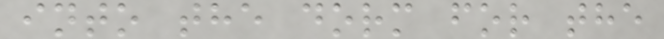into the dorm for the
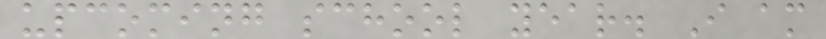upcoming school year. I am
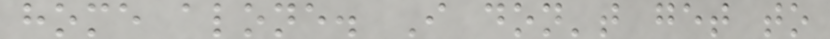home alone. I don't get to
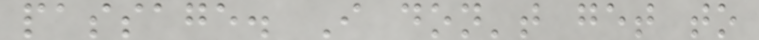passage. I don't get to
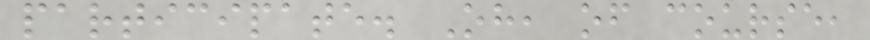participate. Oh, of course,
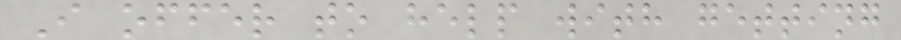I offer to help with getting
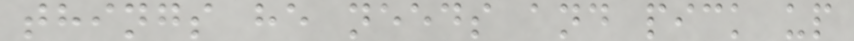things he needs and pick up
